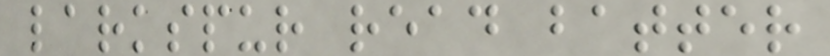larkspur read batter
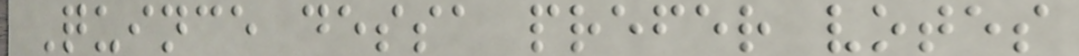Quince dessa prefer votes
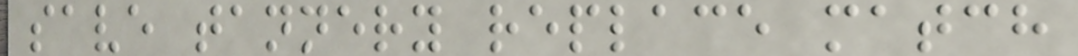save tannery replace match
